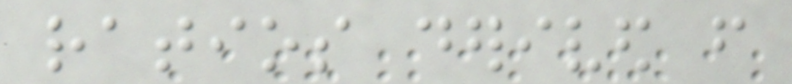ratios derived from
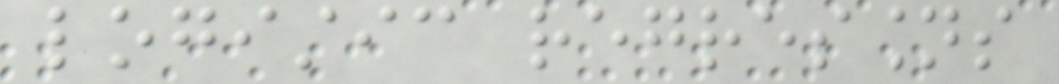logistic regressions
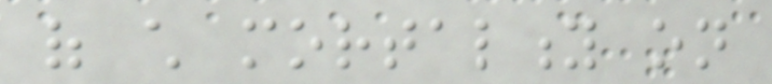of child mortality on
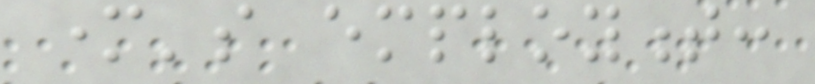mother's employment:
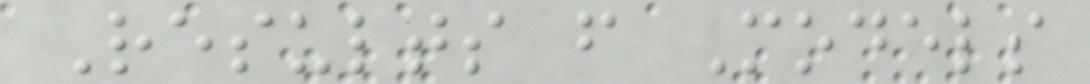Results from Models
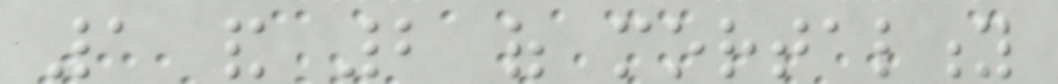1 and 2 of mortality
